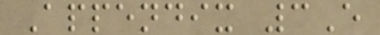Appendix 3E
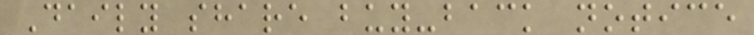Daily share buy-back notice
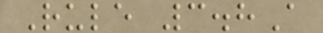Rule 3.8A
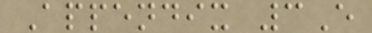Appendix 3E
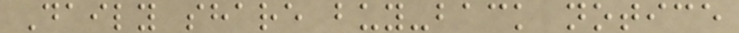Daily share buy-back notice
